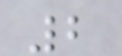2
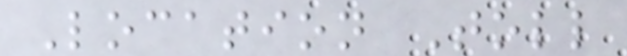Location Toll
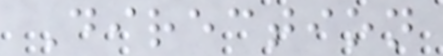Direction
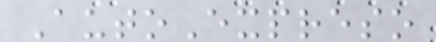AutoExpreso
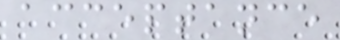acceptance
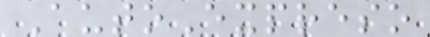AutoExpreso
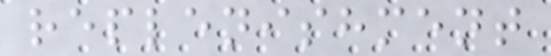replenishment
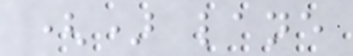() lane
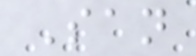San
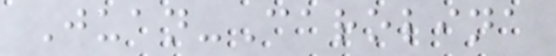Juan-Carolina
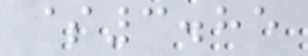$3.85
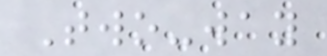Two-way
